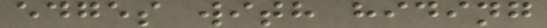edges with hiding
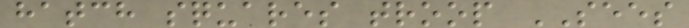hatch squares troop SEES
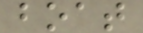boat
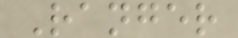Ranger
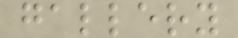gallery
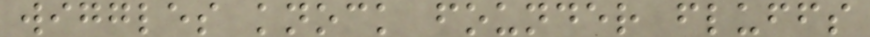wiggles knock founder fluffs
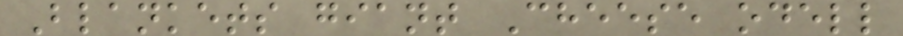Blankets giant Cheese odell
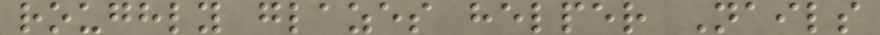roughly glazes helper Nails
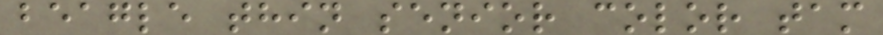beagle thin senior color tam
